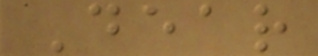Dear
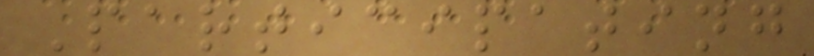Participating
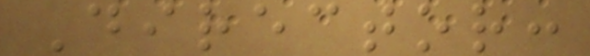Director:
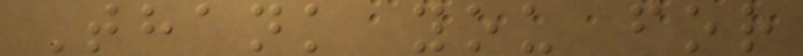Thank you for
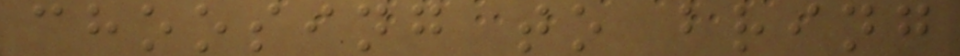choosing to bring
